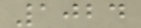1024
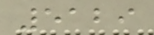5129
